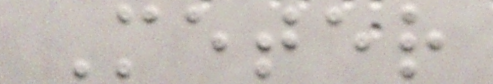Meter
